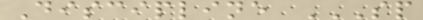Discipline SP
